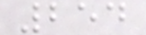254
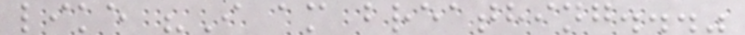like "I am breathing..."
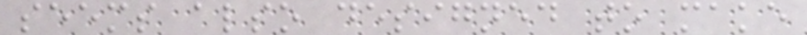seems also designed to make
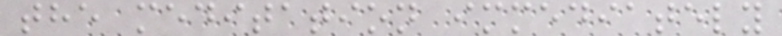the meditation immediately
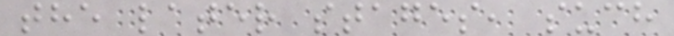the later stages, such
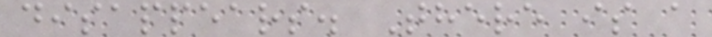disappears. There is a
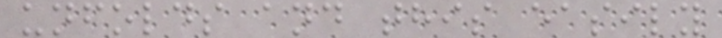unfolds and this easily
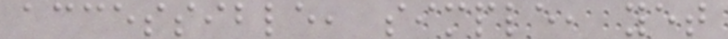accessible, simple, yet
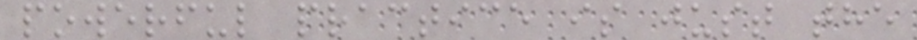powerful practice is just the
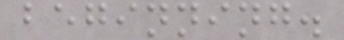beginning.
